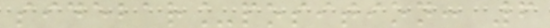sidebar_position: 6
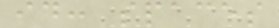id: spaces
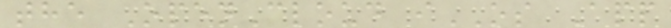the OpenCloud iOS App
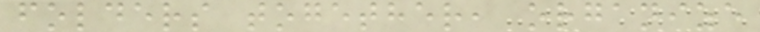folders together, organize
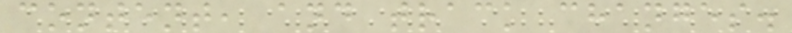content, and track changes.
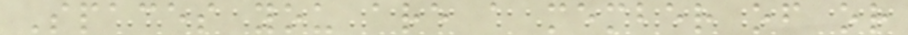Spaces you are a member of or
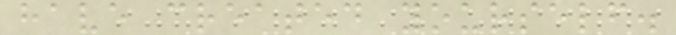have created yourself.
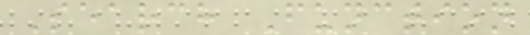Search Function
